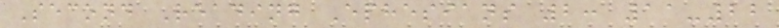Second Reading Ephesians 2: 11-22
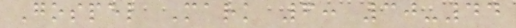Gospel Mark 6: 30-44
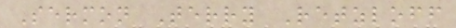Sermon Terry Retzloff
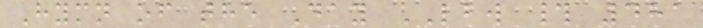Hymn of the Day LBW # 481
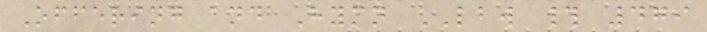Offering and Hymn LBW # 479
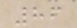86
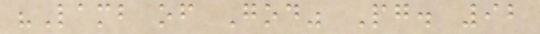"Lamb of God" Pg. 92
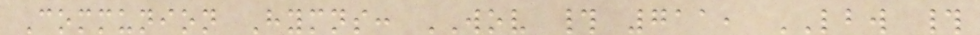Communion Hymns: WOV # 711, LBW #
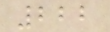222
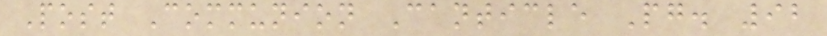Post Communion Canticle Pg. 92
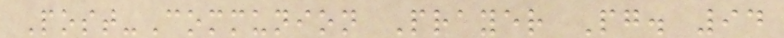Post-Communion Prayer Pg. 94
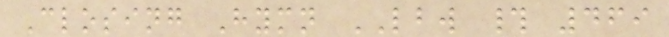Closing Hymn LBW # 469
